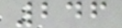246
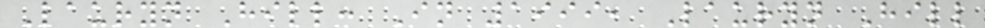Lauryn Hill: In 1999, Lauryn Hill
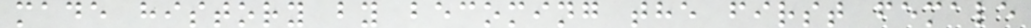made history by becoming the first female
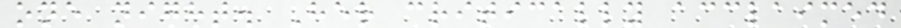one night. Her critically acclaimed
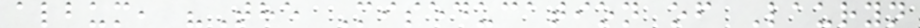album, "The Miseducation of Lauryn
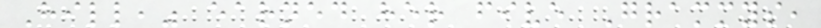Hill," earned her five Grammys,
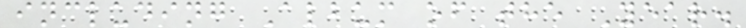including Album of the Year.
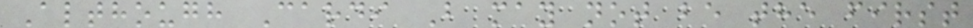Although Cardi B may not be the first
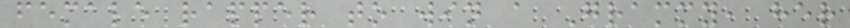female rapper to win a Grammy, her
